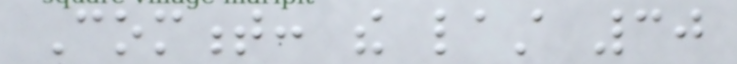Comment: the last 30
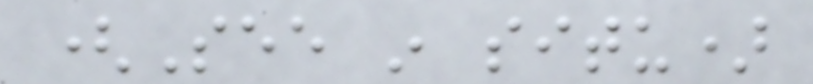(See in situ)
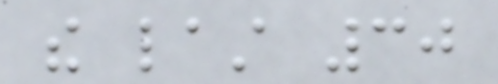the last 30
